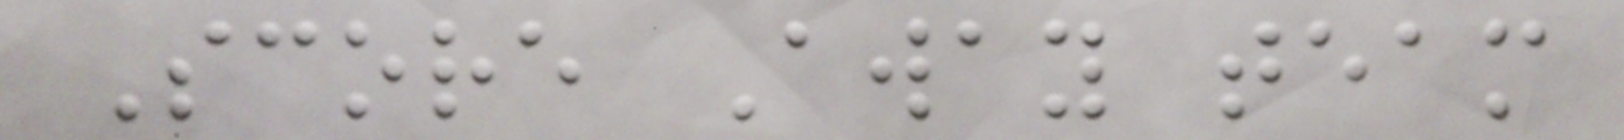Score Away team
